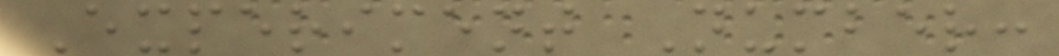Experiment Number:
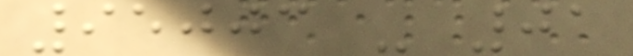95003 - 01
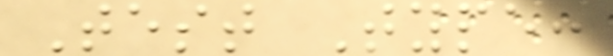Test Type:
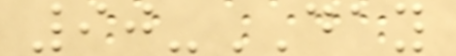90-DAY
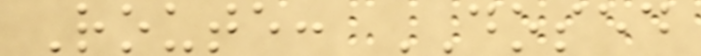Route: DOSED
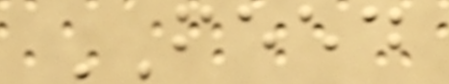FEED
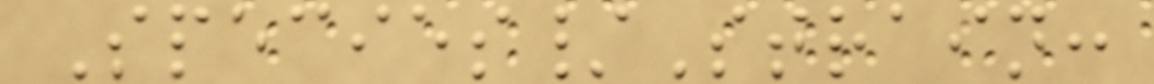Species/Strain:
